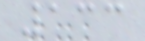133
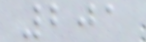201
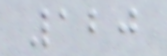120
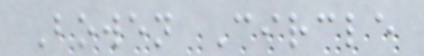Bowen Circle
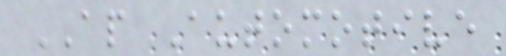AP Automotive
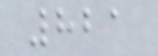821
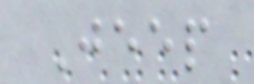Jeep
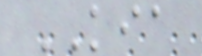KIA
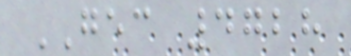GEC 4728
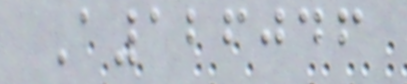A126046
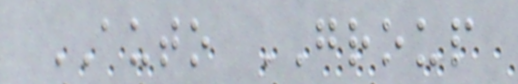AUTO GROUP
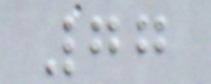77
